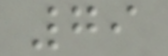79
